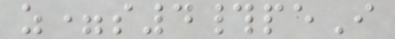z=s4#peI
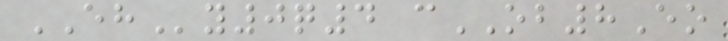EHy0q4 cOB8Eo
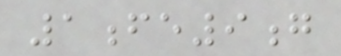1fe9g
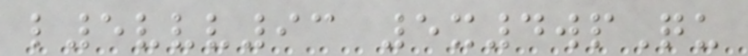l5vvv93 5x4wpQu
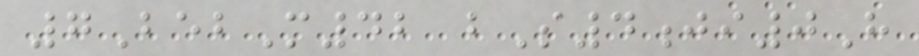7BebM42 bS4ji0H
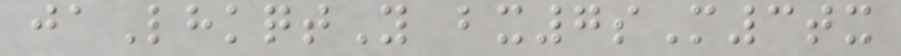jaLhkqtY bx7sM3tx
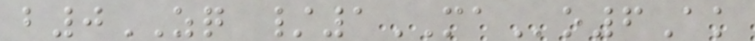b0ZQ /1MAo6Ak
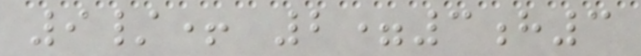9/+ 2=3h3
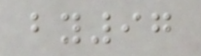by97
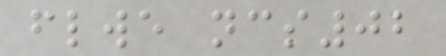flwe ncs02
